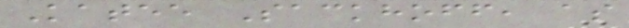Katee Sackhoff, as
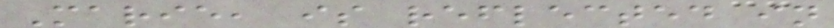Marie, is reflected in
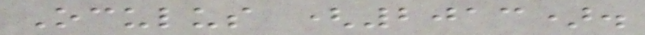Oculus (2013).
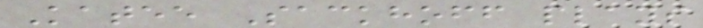Katee Sackhoff plays
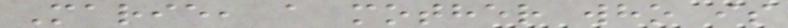Marie, a mother who is
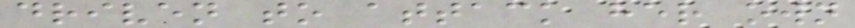driven to attack her own
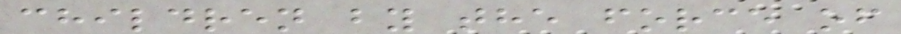children by the force of
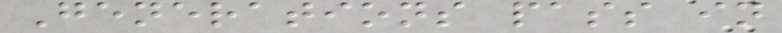Generations pass in
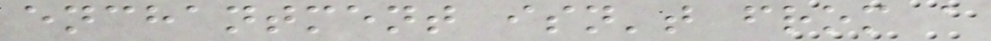enchantment isn't from a
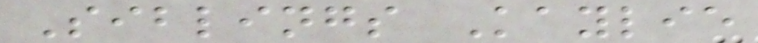Siblings Kaylie
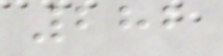282
